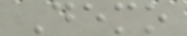Demo
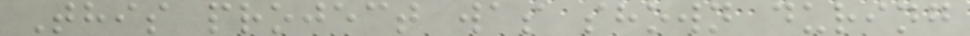This project was shown during
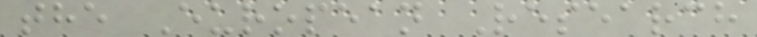the European Research
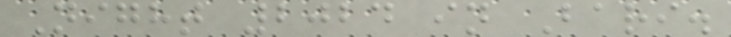Night 2024 in Bari.
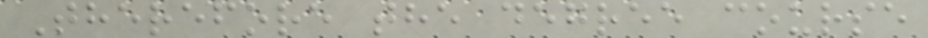Therefore the degree course
